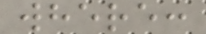where:
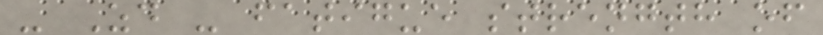- Zd - fatigue strength of
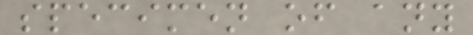specimen of any
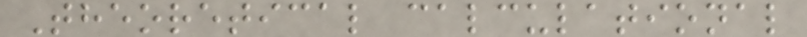Theoretical calculational
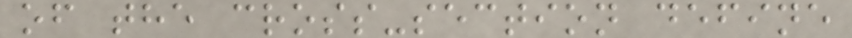of the cross-section define
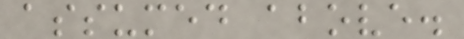assumed above.
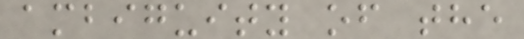ambiguity of the
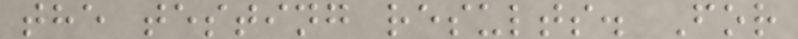the testing results. For
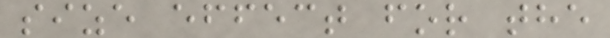size effect for the
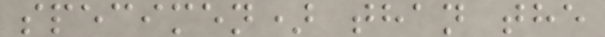specimen) than the
